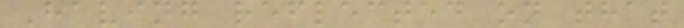Having reflected on that
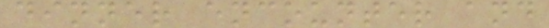dinner encounter and
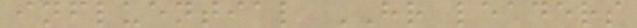influential HR leaders
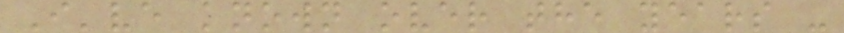I've known over the years -
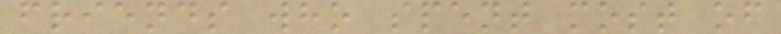friends who spent most of
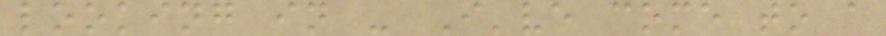looking in - I've come to a
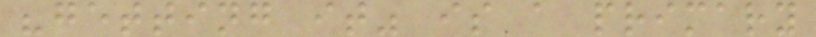"getting it" is a primary
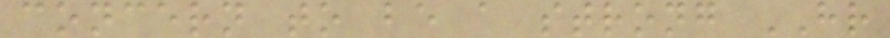concern to be a strong HR
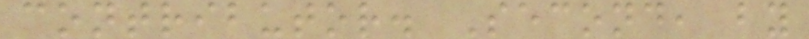contributor. Second, by
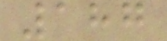187
